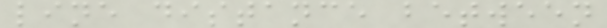line distance between
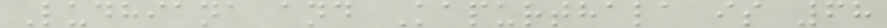Ludhiana and Kapurthala is 68
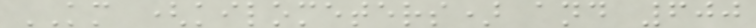KM (kilometers) and 600
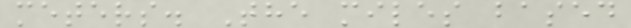meters. The miles based
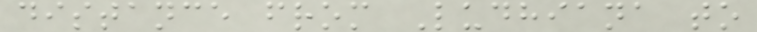distance from Ludhiana to
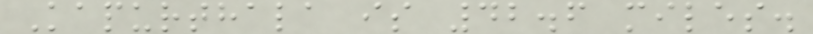Kapurthala is 42.6 miles.
